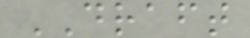DRAFT
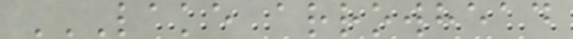LAKE ARROWHEAD
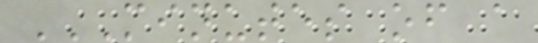MINUTES OF A
